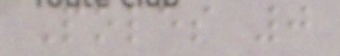Poles 0
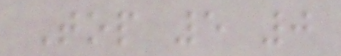Top 5 0
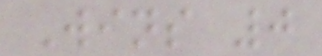Wins 0
